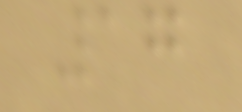17
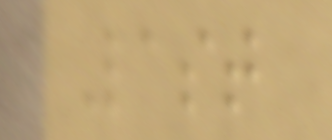Last
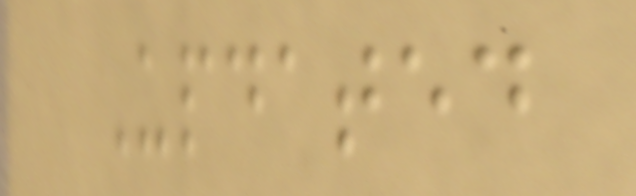Updated
